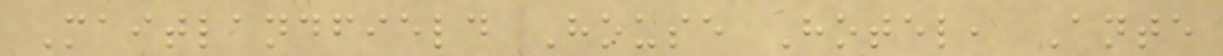Maitlandfield House Hotel, Ante
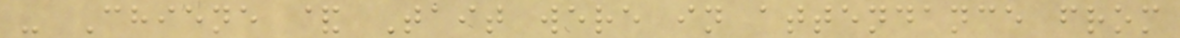- Chiene & Tait were in attendance from
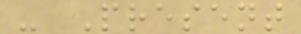- Present
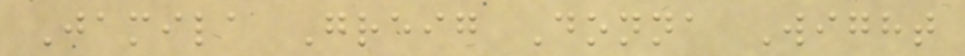Jamila Greig Donna Wight
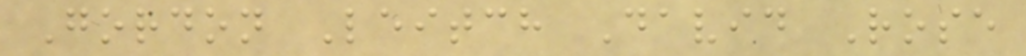Gordon Leitch David Rose
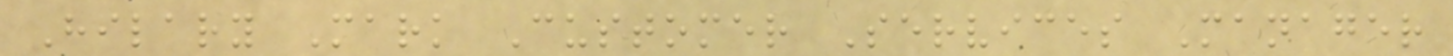Hilary Mark Customer Services Manager
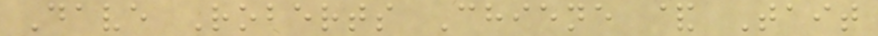Dave Roberts Chiene & Tait
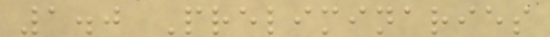1.0 Preliminaries
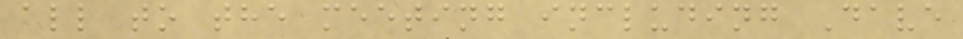all to the meeting including Dave
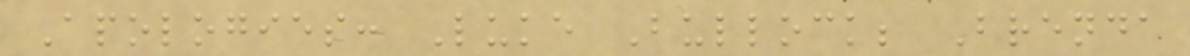Apologies: Luke Bullock; Brenda
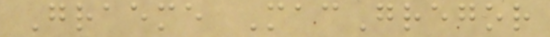Graeme MacGregor
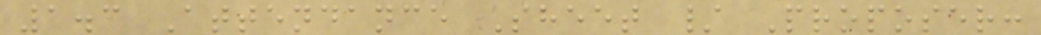1.3 Attendance Sheet / Proposer:
